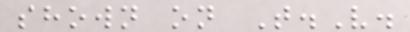shown on T.V.
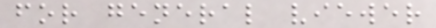for general viewer
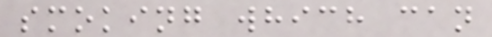smoking which can
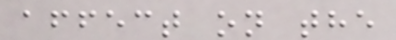affect on the
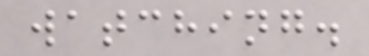watching.
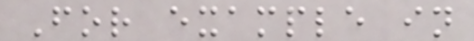For example in
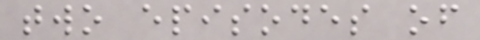two episodes of
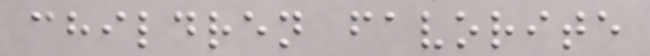children favorite
